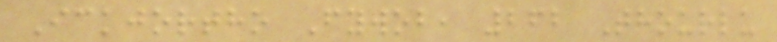Ickjortho Fywob, 262 Thourlu
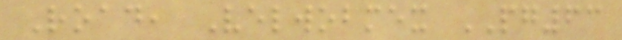Road, Velwobmex PG63
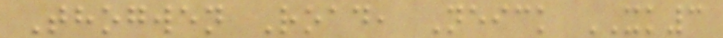Thogwen Road, Neick XK3
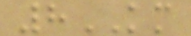8KM
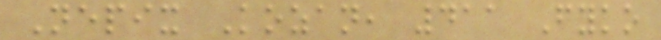Nepix Kozan, 411 Fyko
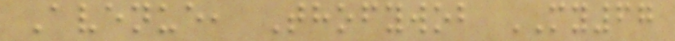Avenue, Thofywob MY67
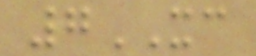7XC
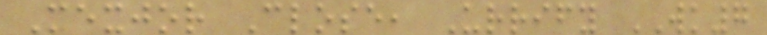Mexjor Close, Urrify WK7
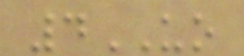4UO
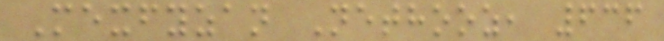Mexfyzan Nethooz, 636
